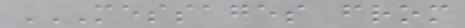MESSAGES FROM
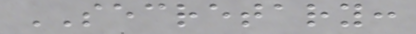SECRETARY:
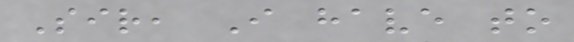Sir, I have to
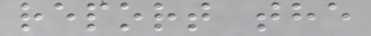report the
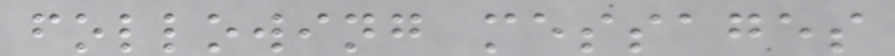following messages
